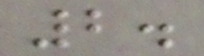2.
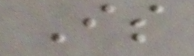Is
